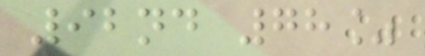92nd 78%
